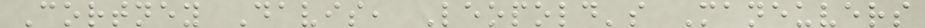Cortney Davis, Leopold's Maneuvers
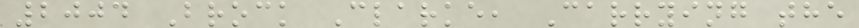2004 Brock Clarke, Carrying the
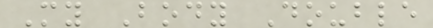My Body Double
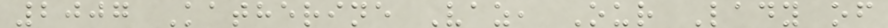2007 Katherine Vaz, Our Lady of
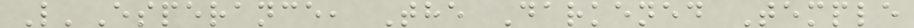L'Esperance, The Darkened Temple
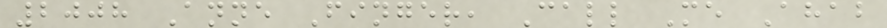2008 Anne Finger, Call Me Ahab
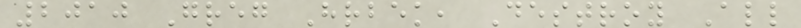2010 Greg Hrbek, Destroy All
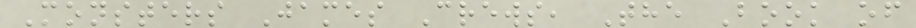Monsters James Crews, The Book of
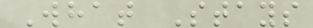What Stays
